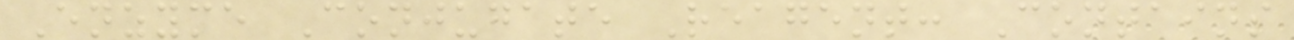Enzyme Conjugate Reagent: Contains
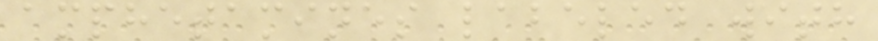amphetamines labeled with
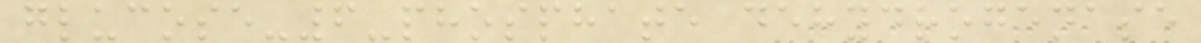glucose-6-phosphate dehydrogenase
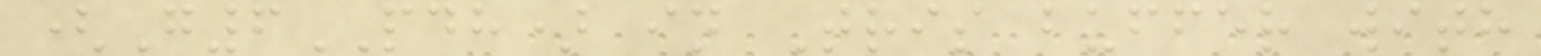(G6PDH) in Tris buffer with
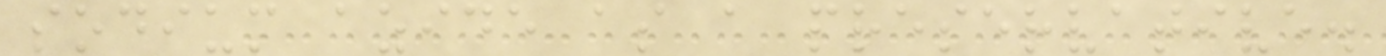sodium azide as a preservative.
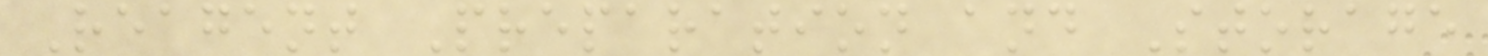Reagent Preparation and Storage
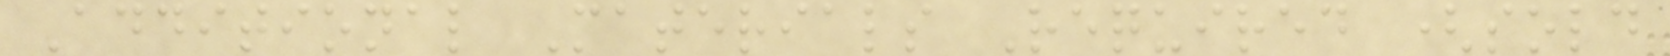Additional Materials Required (sold
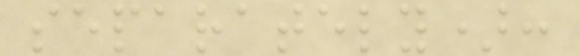separately):
